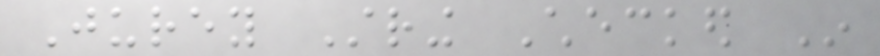Jurey String Checked In
